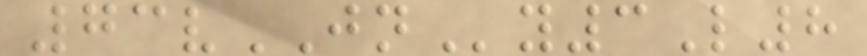73vJNy3L8
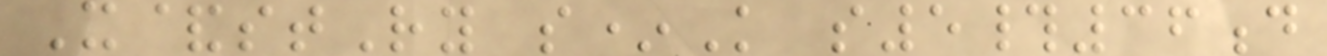X&stRy s*K s5#36d
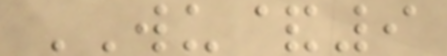WU&9
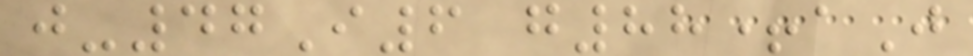j-47I6 g88+aJ
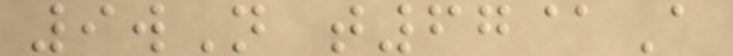9wN t67@A
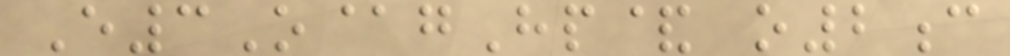E3O@gHp& o2c
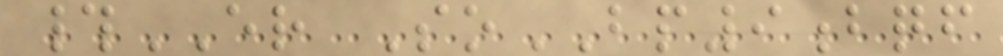#ER SoBP9bqf
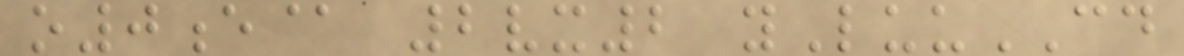o0e@ 2vx2 yLuuCD
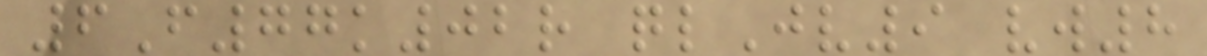6F77k02r qlJv9 vw8
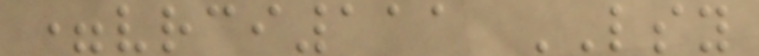=vrci111 LSY
